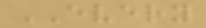EVERY
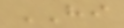HI
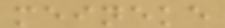meineke
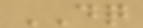DQ
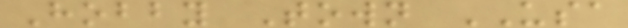Hobby Town USA
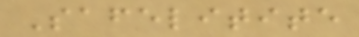Safelitite
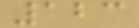123
